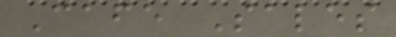Cafe Sales
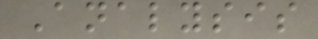Analysis
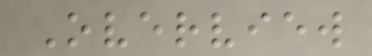Overview
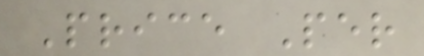Price Per
